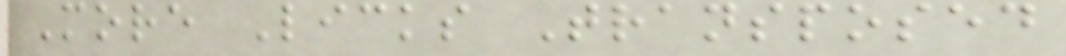More Licks Transposed
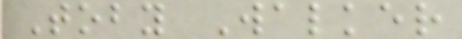Toby Walker
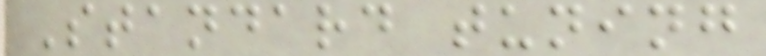Standard tuning
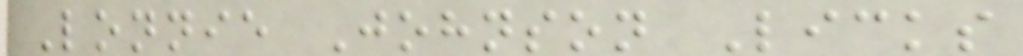Lonnie Johnson Licks
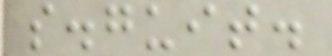s.guit.
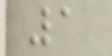1
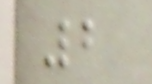2
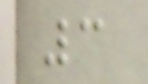3
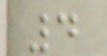4
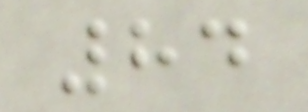84
